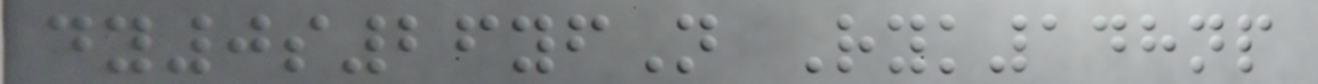dy0s26yfN Ryk148np
